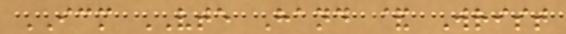ICM VTE Hand & Wrist
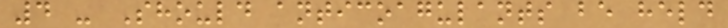4 - Should anticoagulants be held
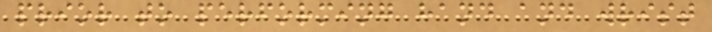prior to performing hand and wrist
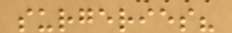surgeries?
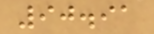90.91
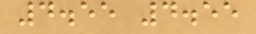4.55 4.55
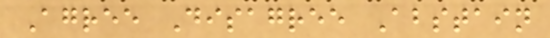Agree Disagree Abstain
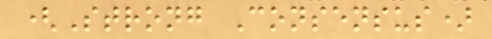(Strong Consensus)
